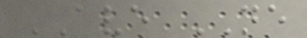AVE NE
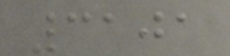3101
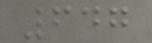647
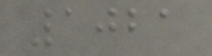1021
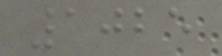1025
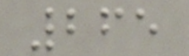265
